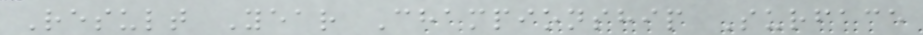Result Year Championship Surface
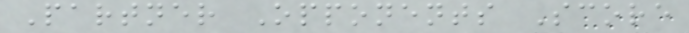Partner Opponents Score
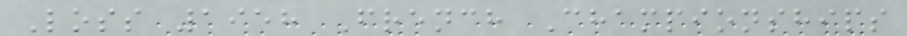Loss 1958 French Championships
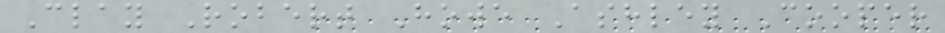Clay Robert Howe Ashley Cooper
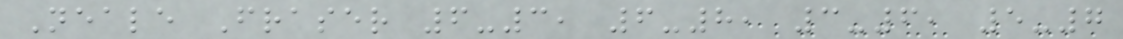Neale Fraser 6-3, 6-8, 3-6, 5-7
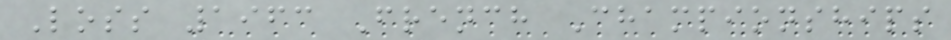Loss 1963 French Championships
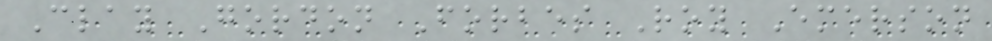Clay Gordon Forbes Roy Emerson
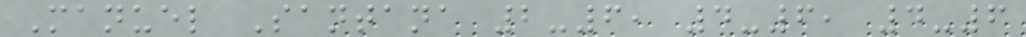Manuel Santana 2-6, 4-6, 4-6
